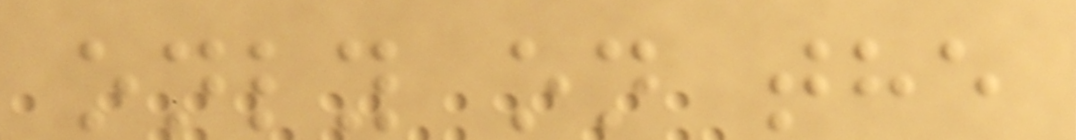only on the
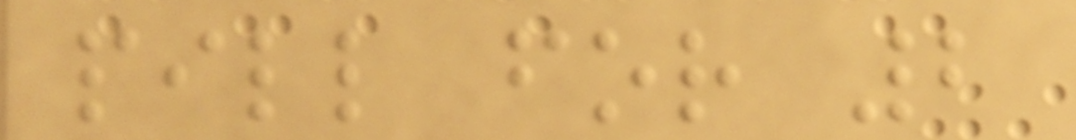pill for 2
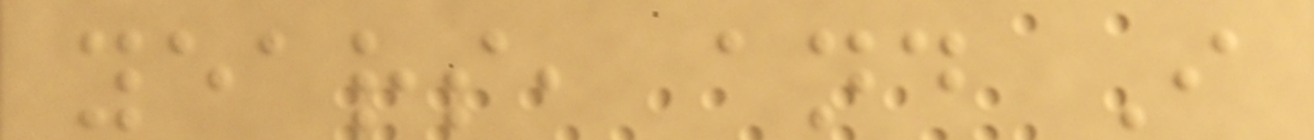years, and I
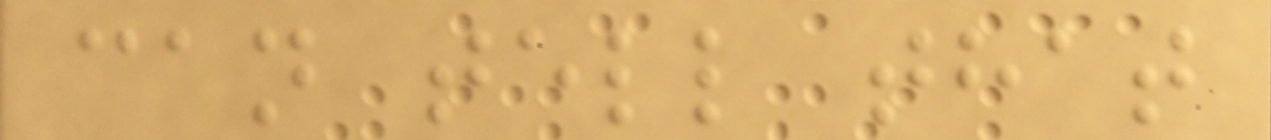can tell that
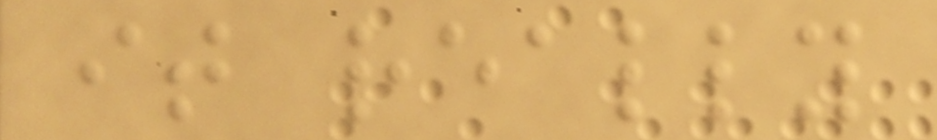it really
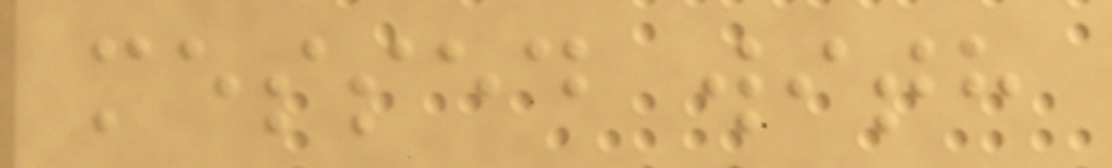messed with
